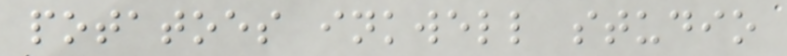potatoes inkwell studio
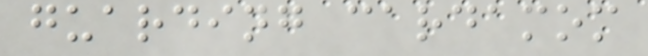guarding cardamom
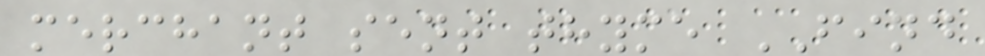merchant sent thyme FIND
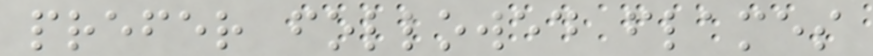prefer followed flames
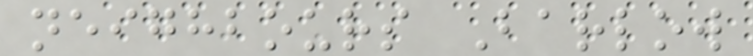neighbours Barlow
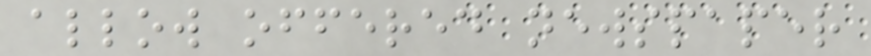allow offered newspaper
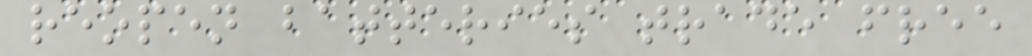reopen batteries trade free
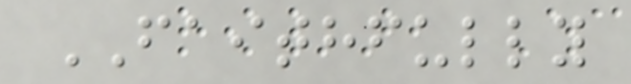FAITHFULLY
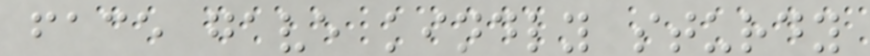face gave kindly sturdy
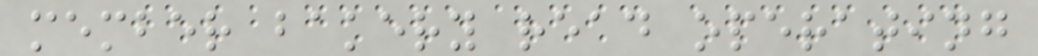member bakery read operating
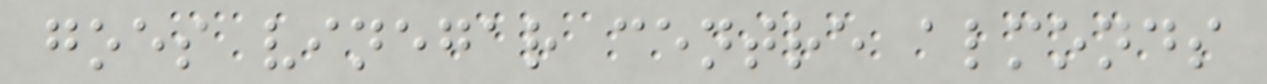goes vinegar centre almonds
